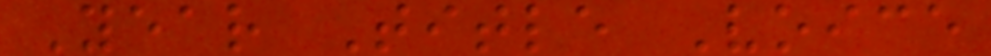Year Title Voice
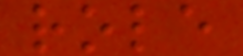role
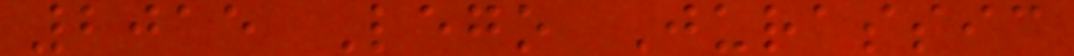2015 Lego Jurassic
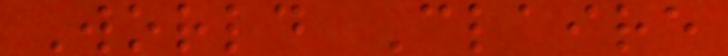World Claire
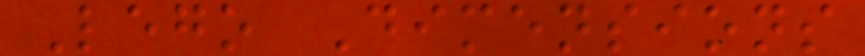Lego Dimensions
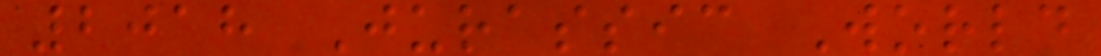2018 Jurassic World
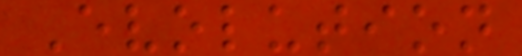Evolution
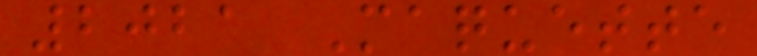2021 Maquette
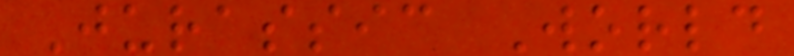Jurassic World
